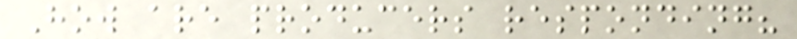How are producers responding?
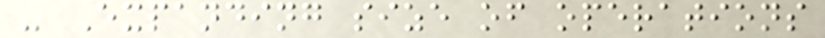- Expanding size of operations
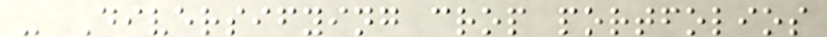- Diversifying crop portfolios
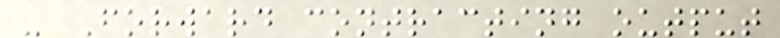- Forward contracting output
